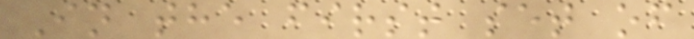In the first set of
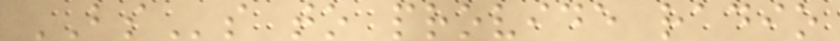BSs to provide radio
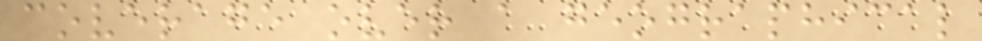coverage over a geographical
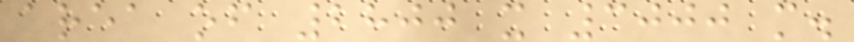area of 2800 x 3000 m.
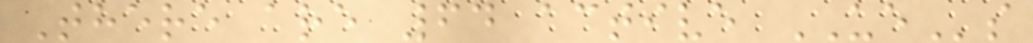There are 64 active UEs
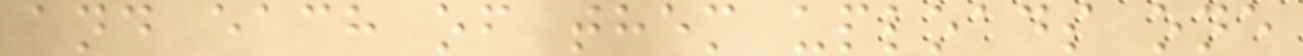and each of them uploads one
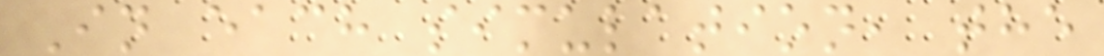In each simulation, the
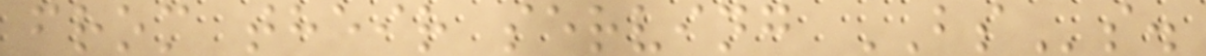from their serving BSs.
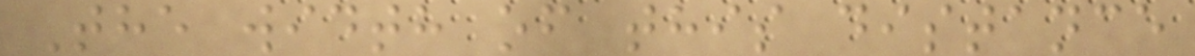The width of this distance
